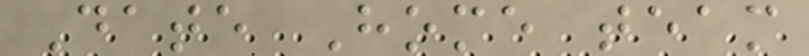Date Home team
